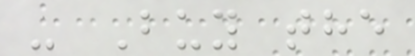- Buy the
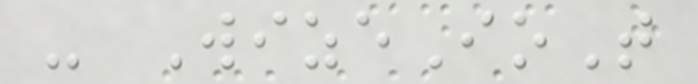- WizeIoT
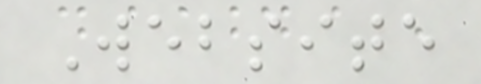Website
